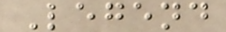Legend
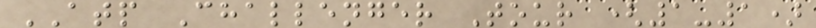ATP Challenger Tour (1-1)
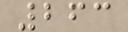263
